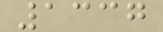1337
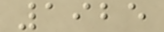1925
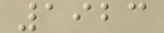1923
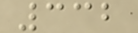332
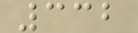332
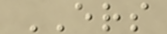ERS
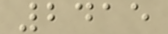2415
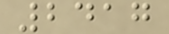2417
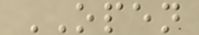OPEN
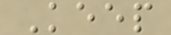Keep
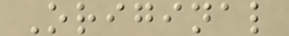Original
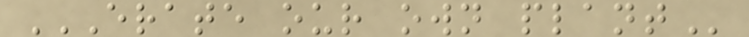ERATE OUR OWN PLANT
